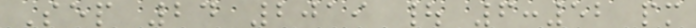Sep 24 2019 | 6:52 pm
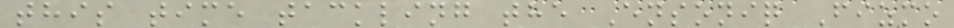this time tackling the Ensoniq Fizmo
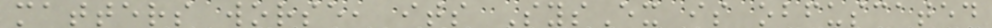matters worse, its SysEx is obfuscated
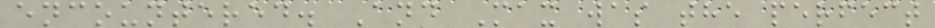encountered. And Max was the perfect
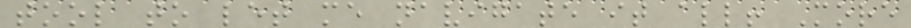tool to let me navigate it all! More
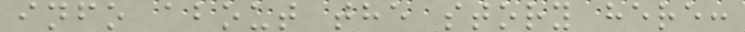info about the story here:
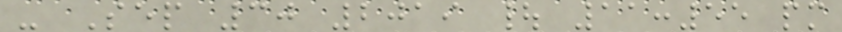- Sep 30 2019 | 11:55 pm
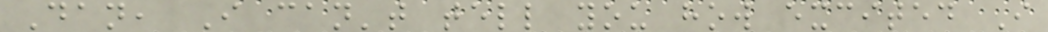Dan, I can't tell you how excited I
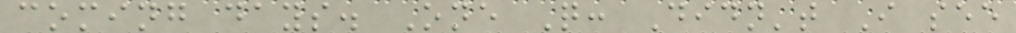coming days. One Q: Didn't I see
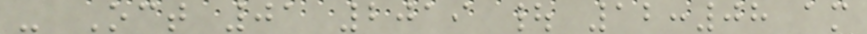- Oct 01 2019 | 12:08 am
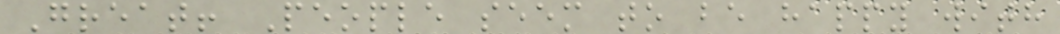Great! People seem to be happy with
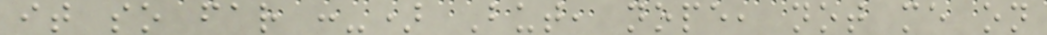it so far :-) But, nope, not me on
